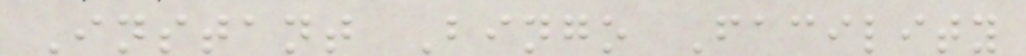Instant Bingo Facility
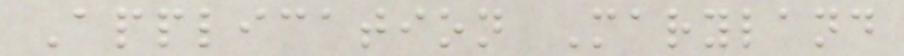Application Maryland
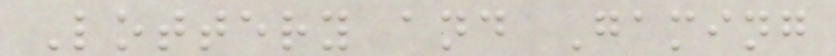Lottery and Gaming
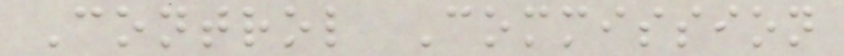Control Commission
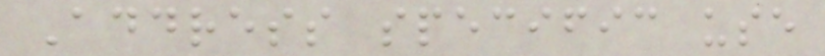Address specific use
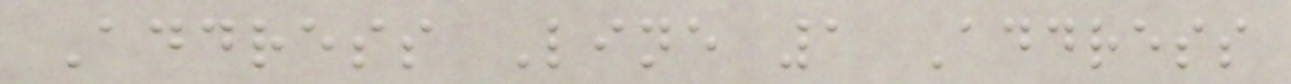Address Line 1 Address
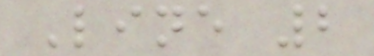Line 2
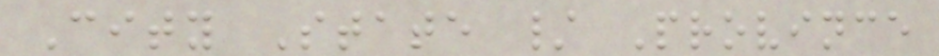City State / Province
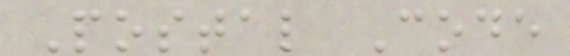Postal Code
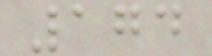174
